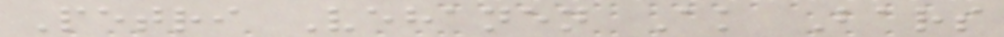Petri Vehanen Ak Bars
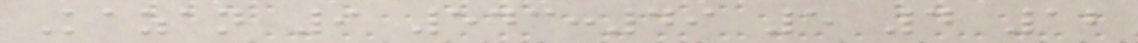Kazan 9 543:49 5 4 12
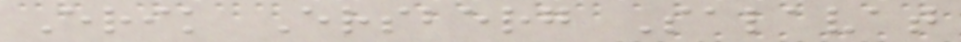Erik Ersberg Salavat
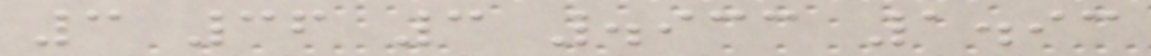3 36 3 .933 1.93
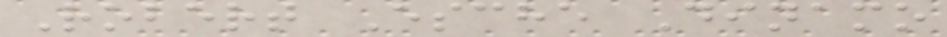Robert Esche Dinamo
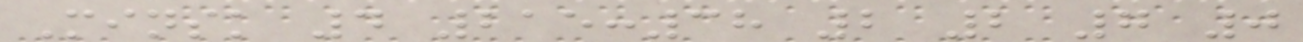Minsk 4 215:38 2 2 7 0
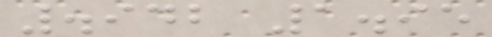.942 1.95
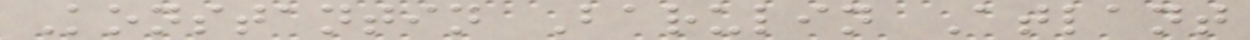Konstantin Barulin Atlant
